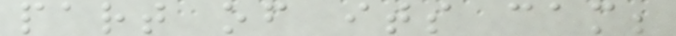part of its cam;
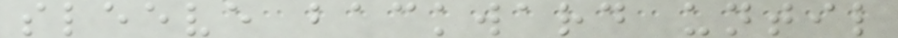sleeve backward until
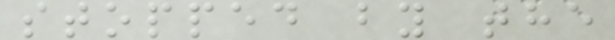stopped by the
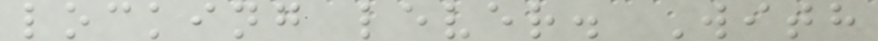locking lever. With
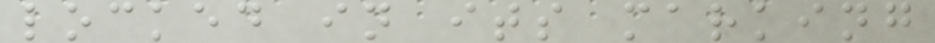locked in its marking
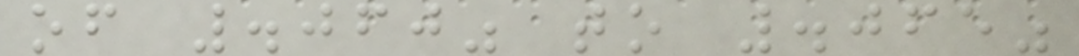of .060" to .065"
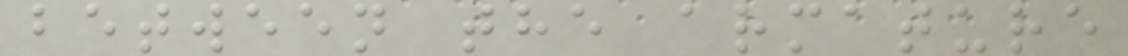between the armature
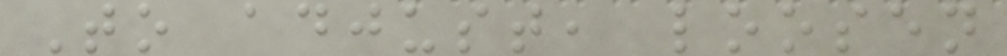To adjust, loosen
